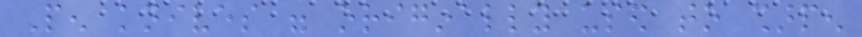Pen knives were originally used to sharpen
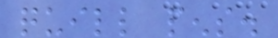quill pens.
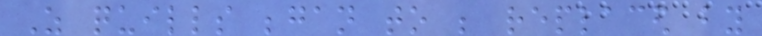As quills began to be replaced by
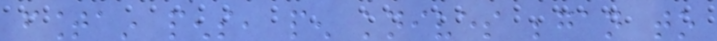fountain pens, pen knives began to
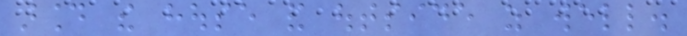around the house and outside as well.
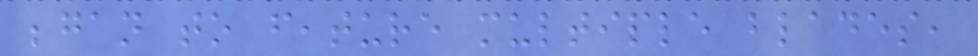began to feature multiple blades,
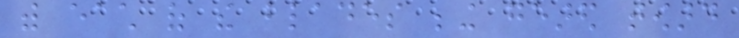with each of the blades being geared toward
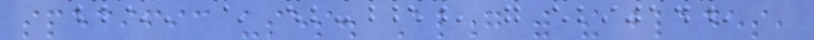specific uses. Along with the blades,
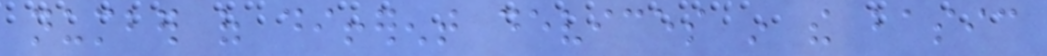number of different devices in the basic
